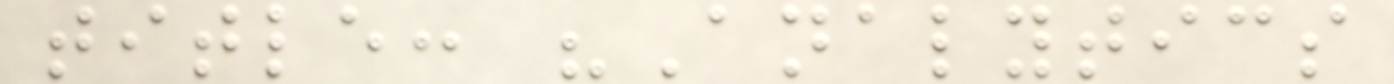title: "Analytics
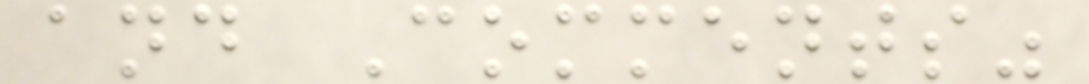and Comments"
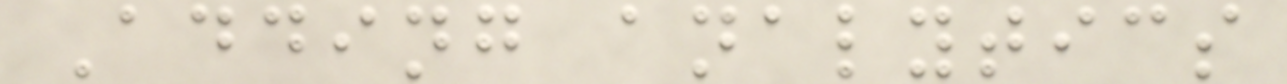Adding analytics
